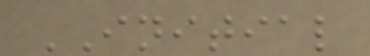INITIAL
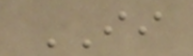II
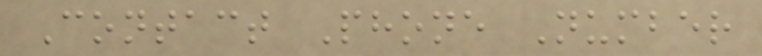Contact Phone Number
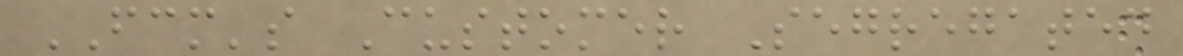FCM's Customer Segregated
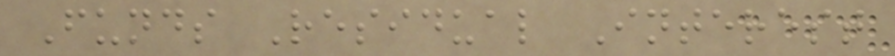Funds Residual Interest
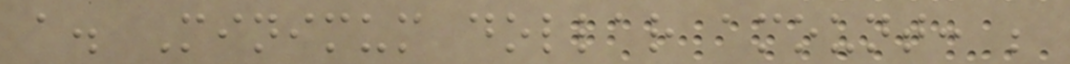a. Minimum dollar amount: ;
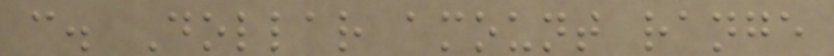c. Dollar amount range
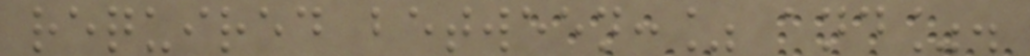required between:% and%.
